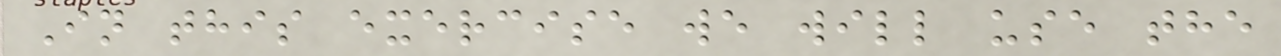In this exercise we will use the
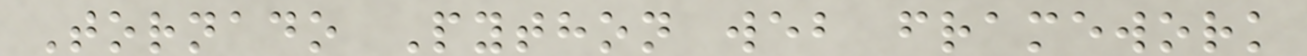Tornado Python web framework
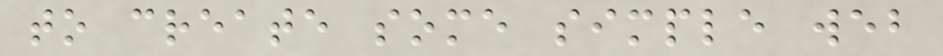to create some simple web
